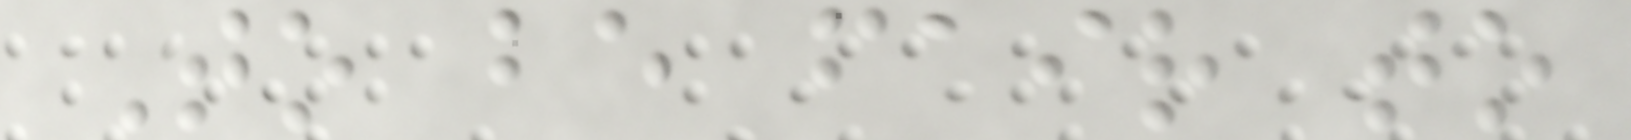To be fair to
